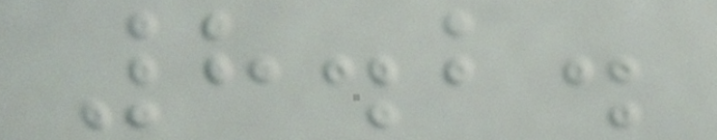8.2.
